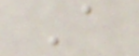A
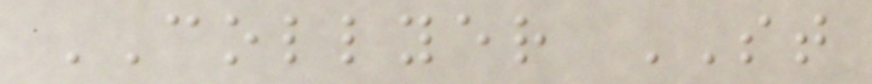COLLYER ST
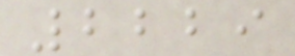2229
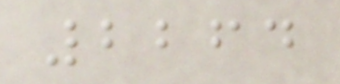2264
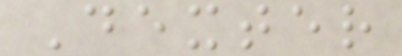Dexter
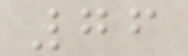76
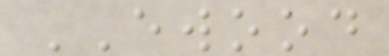EWOOD
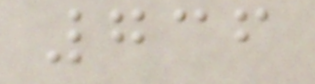736
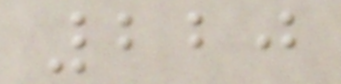220
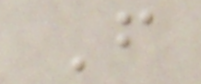F
